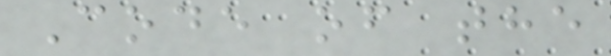Code of the
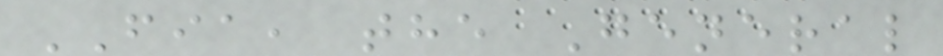FIA, the General
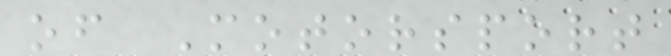of Motorsport
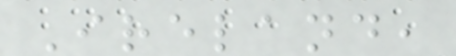Ireland,
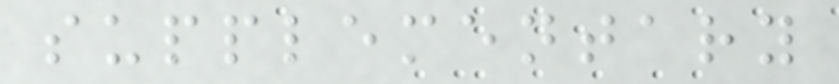supplementary
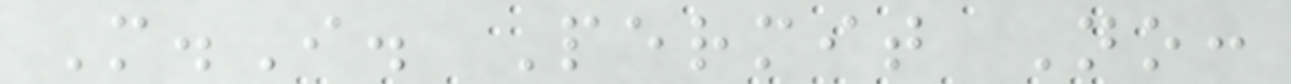M.I. Permit No:
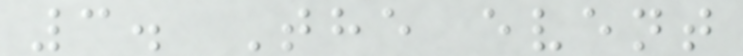3. The event
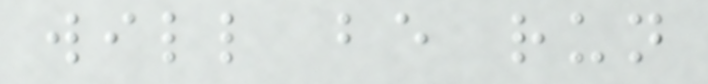will be run
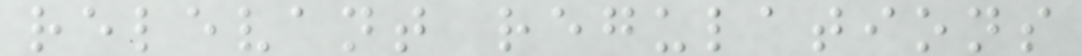relevant regulations
